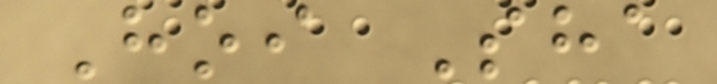Hoi Sha
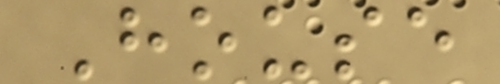House
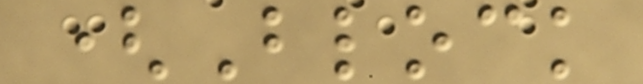(Block
